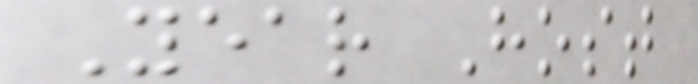Year Host
